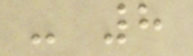- 8
